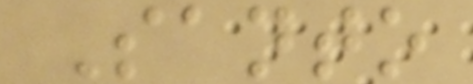Santo
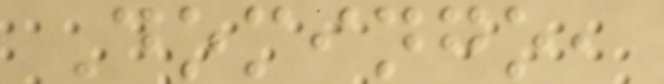Domingo,
